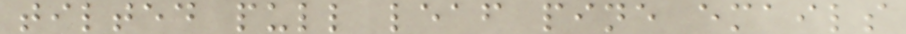tilted pull leaf pine emails
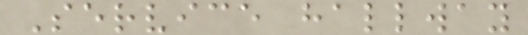Service hallway
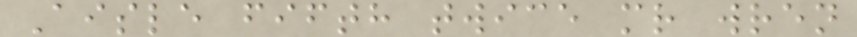Aisle fifth twice mr wren
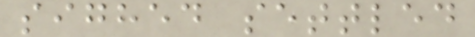sighed settled
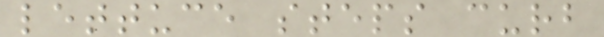lettuce steps curb
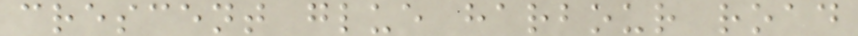crescent glue harbour road
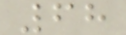68
